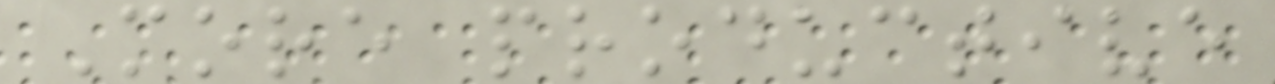More productive
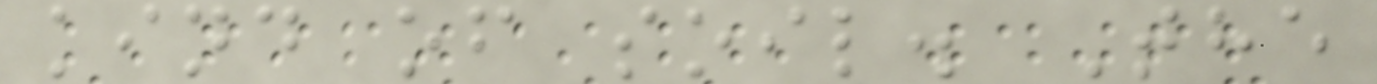kind of soil. The
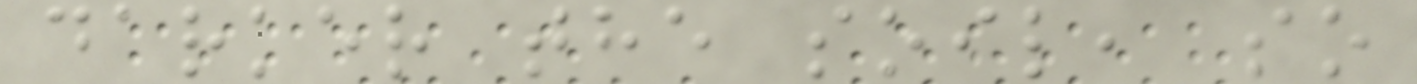darker the soil, so
